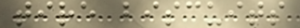tire biscuits
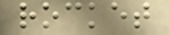rocket
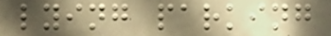lying parking
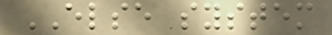ELSE system
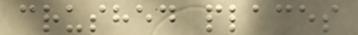crushed places
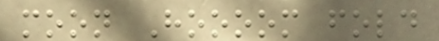moon Hoooom fold
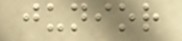junior
